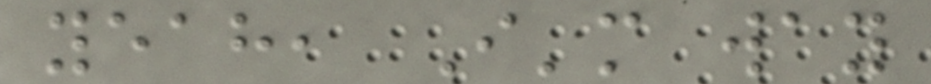yeah, I'm way
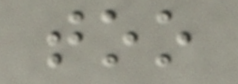too
